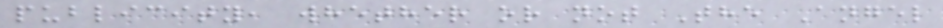publicity, whether or not The Angel
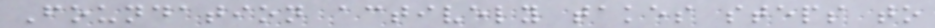Foundation actively takes steps to
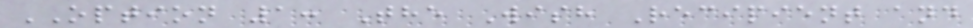OPTION 1: The Wish Recipient and
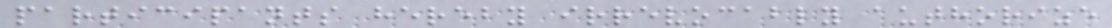participants hereby irrevocably authorize
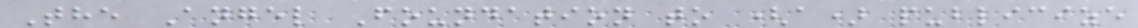The Angel Foundation to (a) publicize
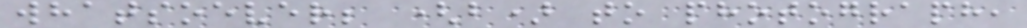whatsoever; (b) to photograph,
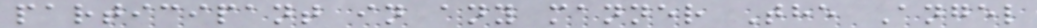participant in any manner The Angel
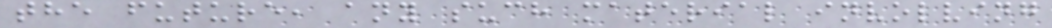the future, any such material involving
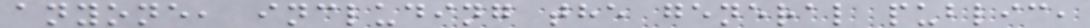anyone, including the general public,
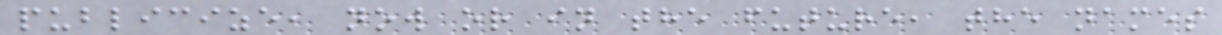publicize, now or in the future, the names
